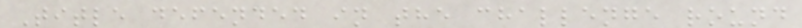Title defended in the challenge round
